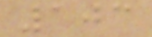103
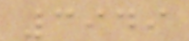3949
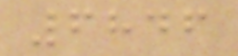6846
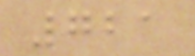721
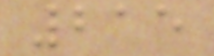215
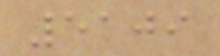5109
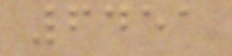6451
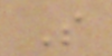S
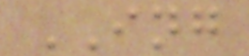ING
